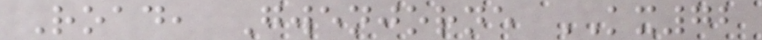Road, Gwenjorne KX72
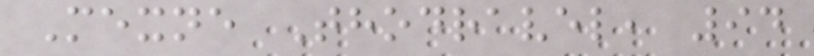Mexne Thodravel, 94
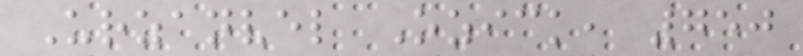Urzanvel Ozick, 750
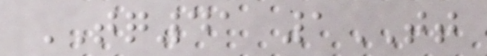TQ41 1TT
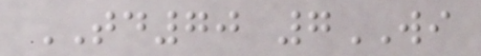TD70 7WI
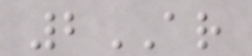2AR
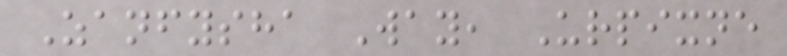Zanfysha Way, Urpixne
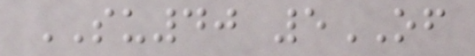SU40 5OF
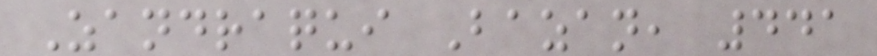Zandraqui Bazan, 441
